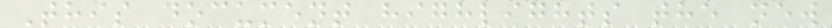This document highlights the new
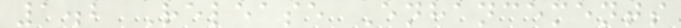1.2 Release Enhancements
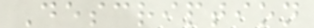Description
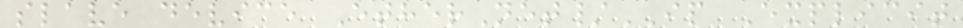slave device EtherNet/IP Explicit
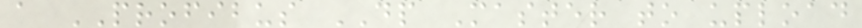a PROFIBUS DP Master to upload
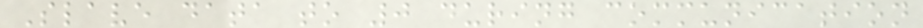Slave data to 0 during communication
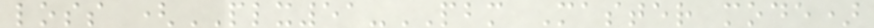loss (PLX51-PBM Master mode)
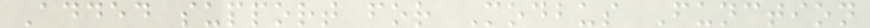Added support for Modbus Function
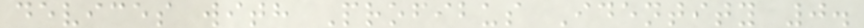devices with Profibus Identity 0.
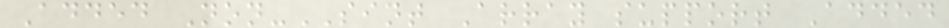Added Non-SINT Array support Added
